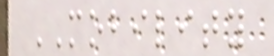MOBILITY
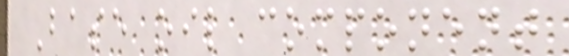Base oil component
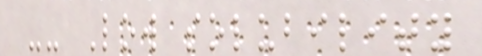-- Low solubility
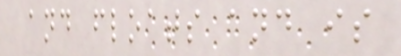and floats and is
